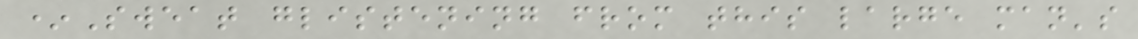*Sweat glistening from this large man's
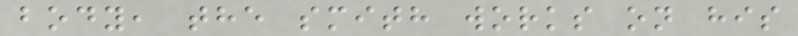body, the smith works on his
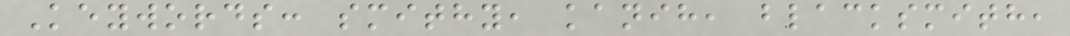Keywords: smithy, kanih, blacksmith,
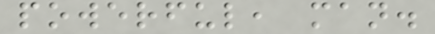powerful, man.
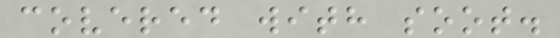covered with soot.
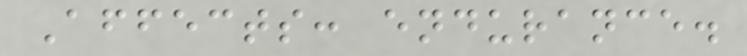Affects: endurance.
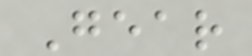Gear
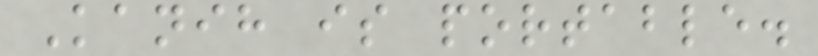Kanih is portable.
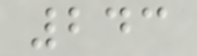243
